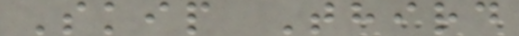Skip Third
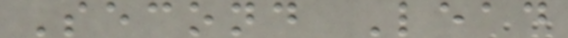Second Lead
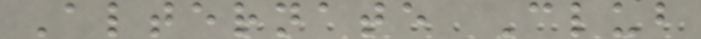Alternate Club
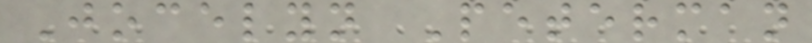Jocelyn Peterman
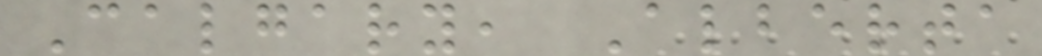Calgary, Alberta
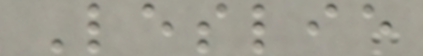Leslie
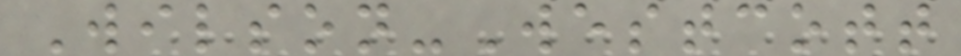Wilson-Westcott
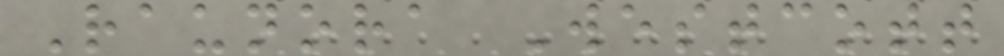Raunora Westcott
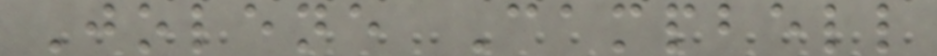Jolene Campbell
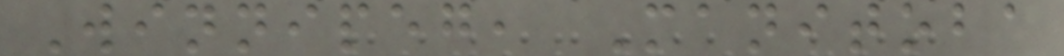Winnipeg, Manitoba
